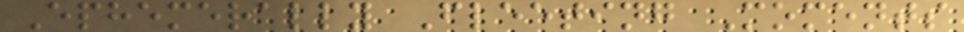Ephemerally Fleeting Moments
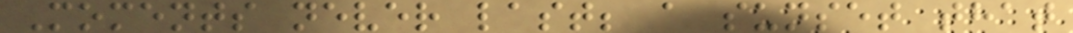Moments never last; a sunset that
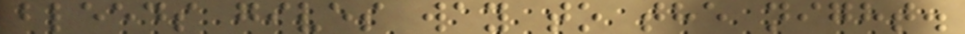bleeds gives way to the night.
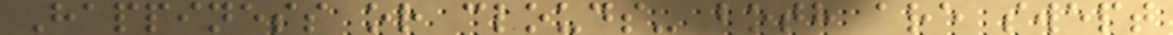Happiness or clouds- both are swept
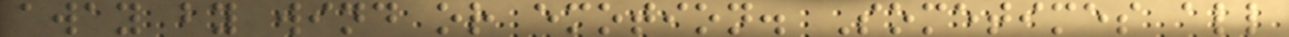away by wind or emotion. Sometimes all
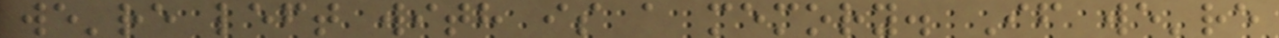we're left with is a memory. If we're
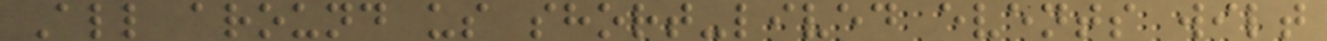All around us short-lived events wilt
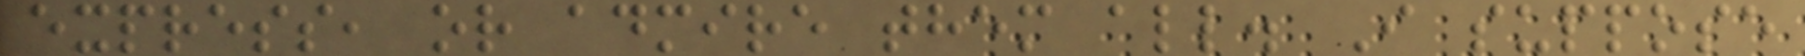express, or admire them all. I suppose
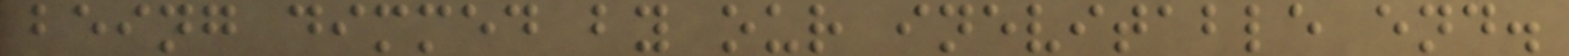being dimmed by our inevitable end.
